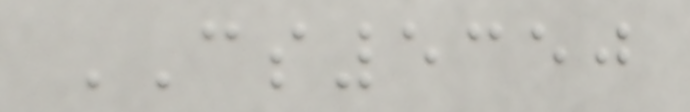CS5350
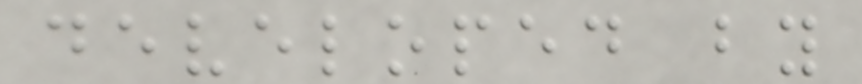developed by
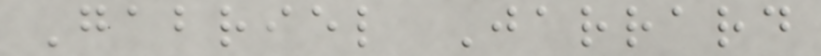Gabriel Jarrard
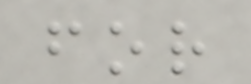for
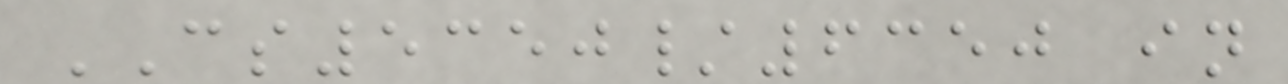CS5350/6350 in
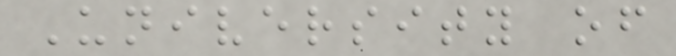University of
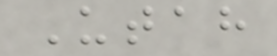Utah
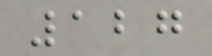127
